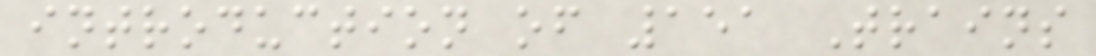introduction of 151 Trains
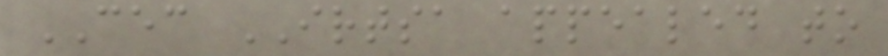CEC IRTSA appealed to
